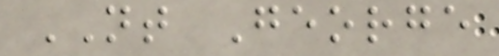NT George
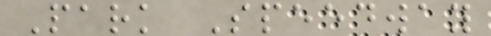Park Speedway
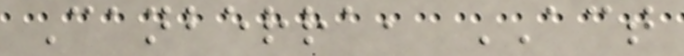Canberra, ACT
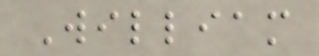William
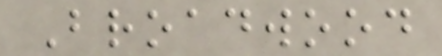Broadwood
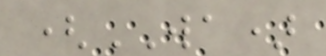(WA)
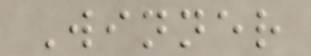Winner
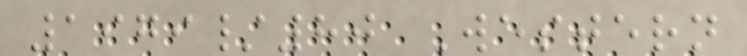1979/80 Western
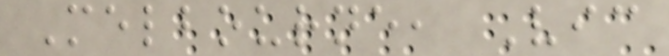Melbourne, Vic
